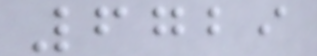6729
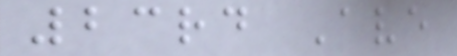23rd Ave
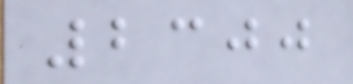2300
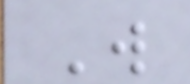W
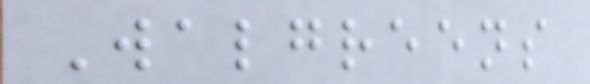Walgreens
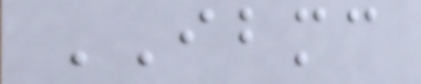IBMC
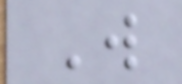W
